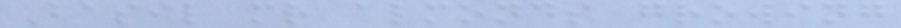Basil mr almonds growing
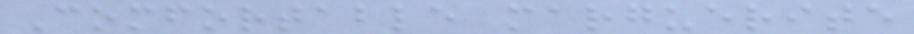Comfortable marguerite
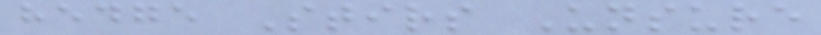hedge Stirs Unsure
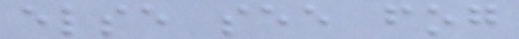else see fog
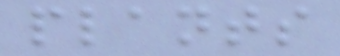plants
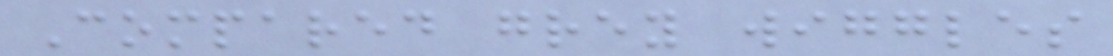Compared grey wiggles
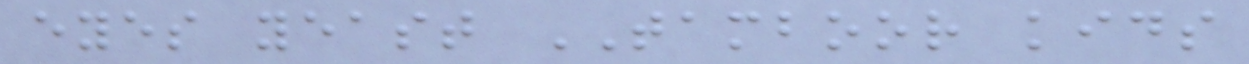eyes yeast TAMBOOR kids
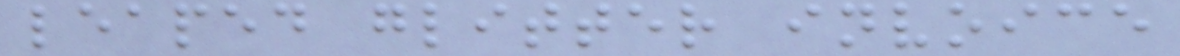leaped glitter invoice
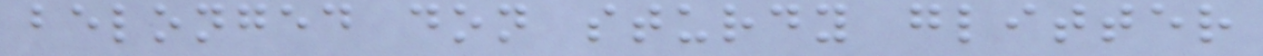belonged don sturdy glitter
